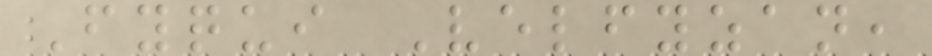Fyqui Velfyzan,
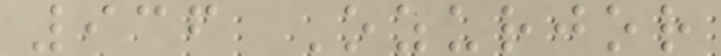936 Ozurjor
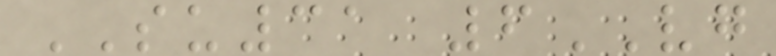SU31 6VG
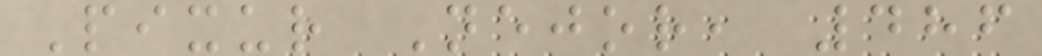Pixur Nejor, 486
